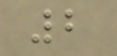2
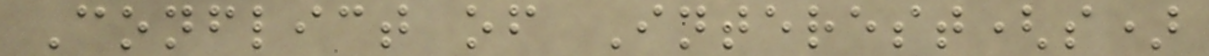Conflict of Interest(s)
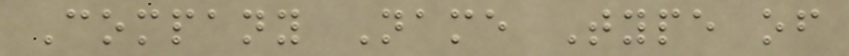Company Name Type of
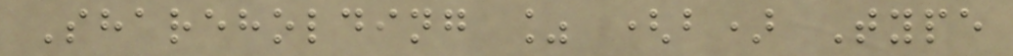Shareholding % (b) Type
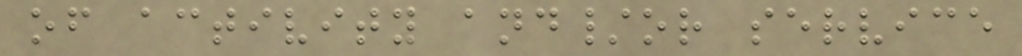of activity and/or service
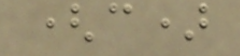(c)
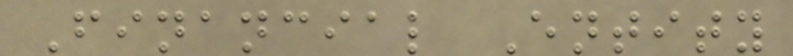Financial Entity
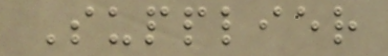Supplier
